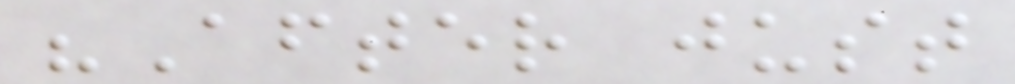"After just
